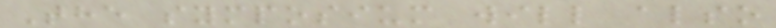The symposium will also
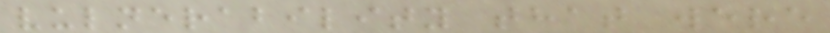vulnerability that were
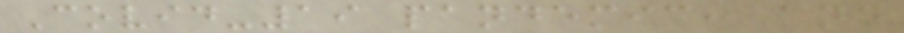Covid-19 pandemic, and
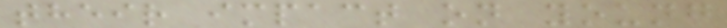their impact on young
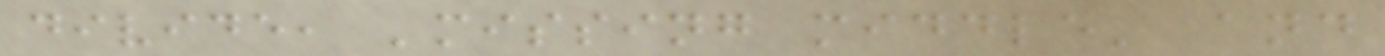divide, 'missing middle' and
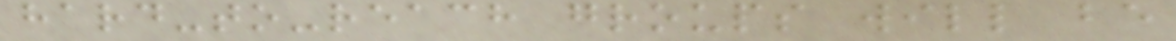hard-to-reach groups will be
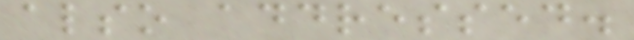also addressed.
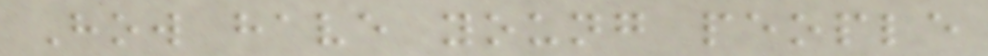How have young people
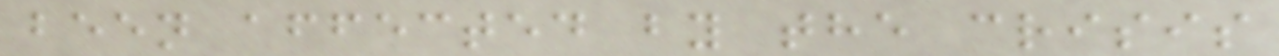been affected by the crisis
